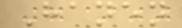Hanen
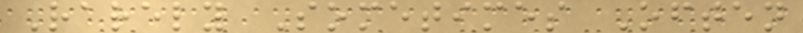Rarely Sometimes Often
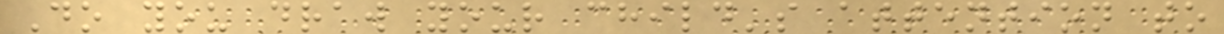Do you draw your child's attention to
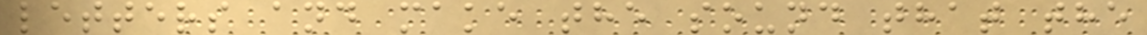letters and make the sound that the
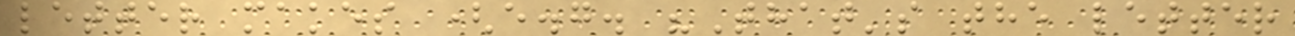letter makes (e.g. "That's the letter
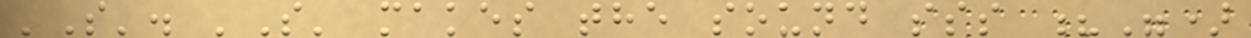'S'. 'S' makes the sound sss ?")
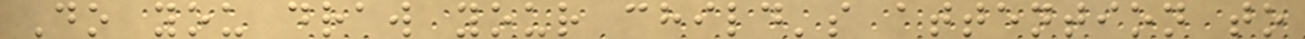Do you draw your child's attention to
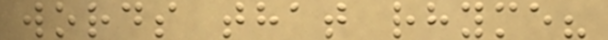words that rhyme?
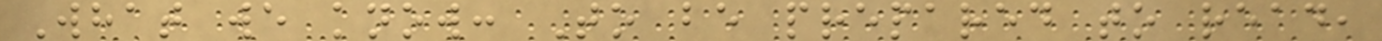What we know: To be prepared to read,
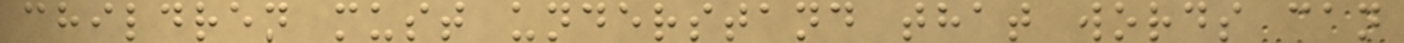children must understand that words can
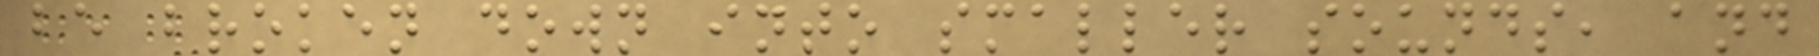be broken down into smaller sounds, and
